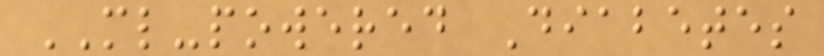ML-powered Diabetes
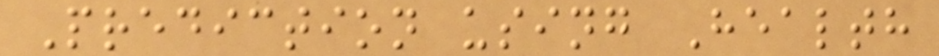Prediction using Health
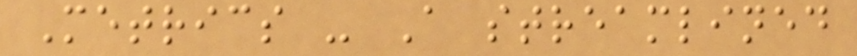Metrics - A streamlined
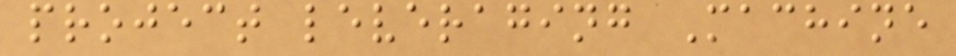project leveraging Machine
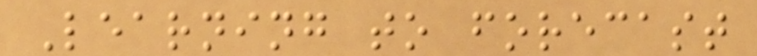Learning to forecast
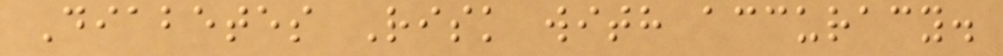Diabetes Risk with accuracy.
